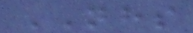NHS
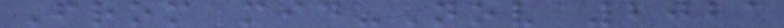From mid-Nov 2021
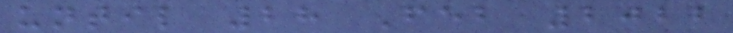until 28 Feb 2022
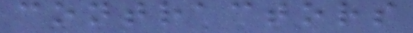contractors
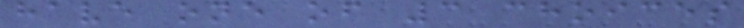have one of 3 choices
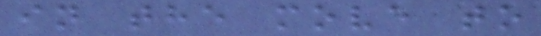in the move to
